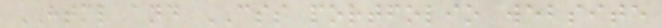HTML and CSS portfolio website
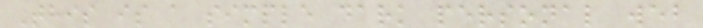This is a simple dark personal web
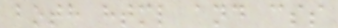both html and css
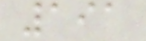191
